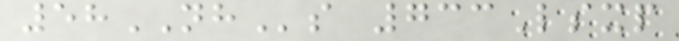58NHs 733Lsxp
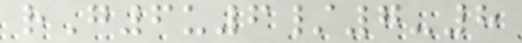rG6u6/7-8
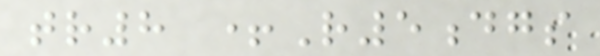tr8 +R5dgs
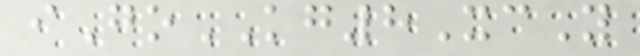iGoKG8XcY
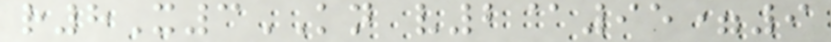r8X3KN v2@95=9
